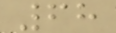68
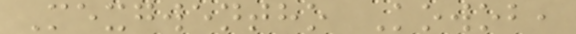Mexgwentho Kowob,
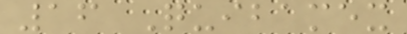16 Quibamex
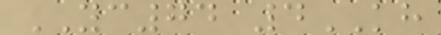YC74 4KH
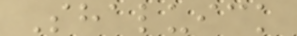Shaluick
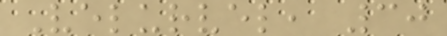Velurvel, 30
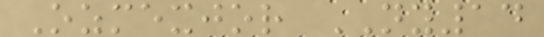Ozmexjor NY14
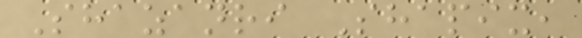Shazanri Shapix,
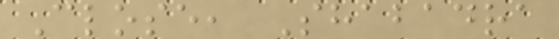Close, Shabadra
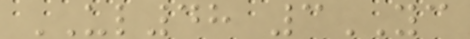UL48 3YC
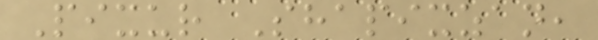Pixur Shapixzan,
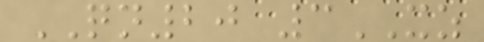QN20 3XZ
